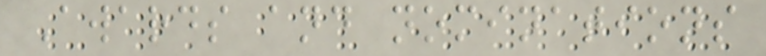Awards and nominations
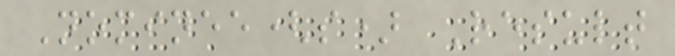Nominee(s) Result
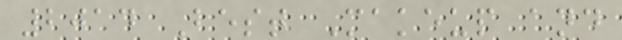2014 Best Makeup and
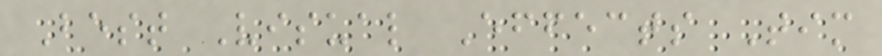Best Visual Effects Tim
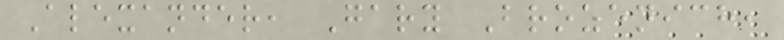Alexander, Gary Brozenich,
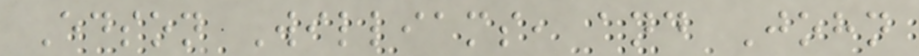Edson Williams, and John
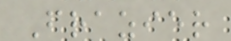Frazier
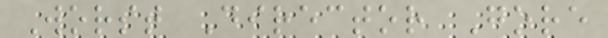Worst Director Gore
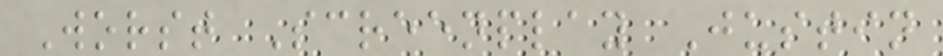Worst Screenplay Justin
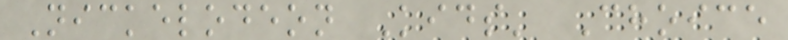Nickelodeon Kids' Choice
